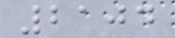2104
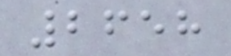2658
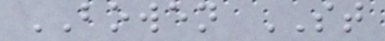BOWEN ST
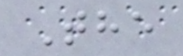The
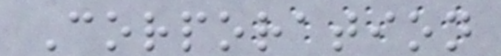Corporation
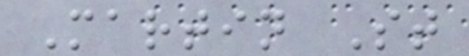Martin St
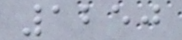1250
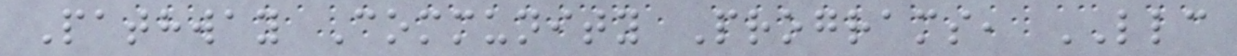Pathway Community Programs, LLC
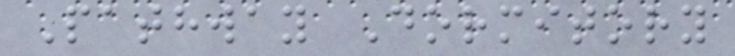Pathway Dormitory
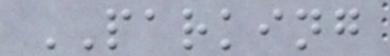PARKING
